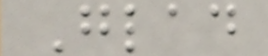Glad
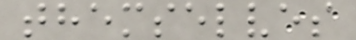themselves
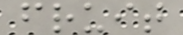fruit
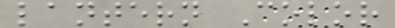lantern Color
